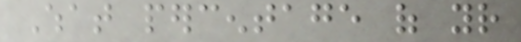What percentage of your
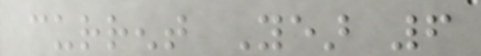current Year 6
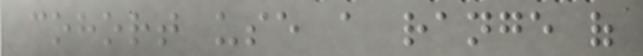cohort use a range of
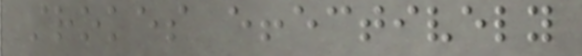strokes effectively
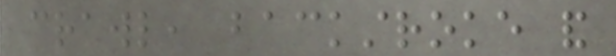crawl, backstroke and
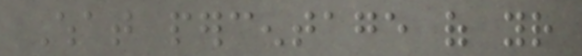What percentage of your
